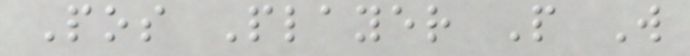Pos Player P W
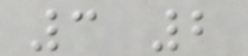3 2
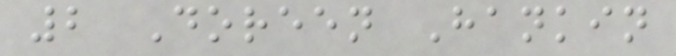2 Doreen Hankin
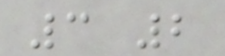3 2
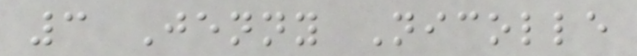3 Jenny Nicolle
